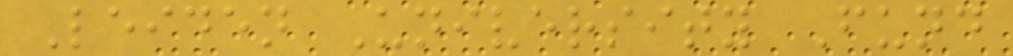Leiden University Fund
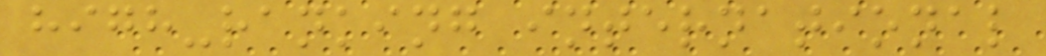high-ranking international
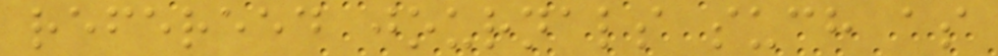refereed journals such as
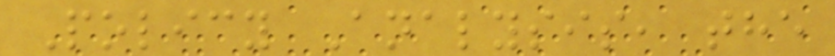Policy Analysis, the
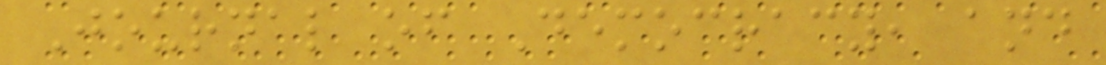Journal of Democracy, and
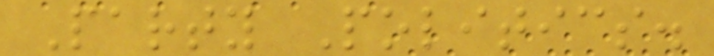Party Politics.
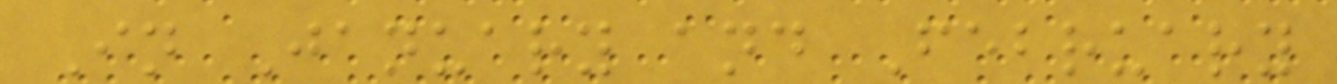In January and February
